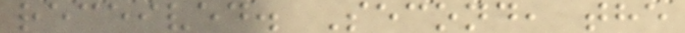received. Second, the
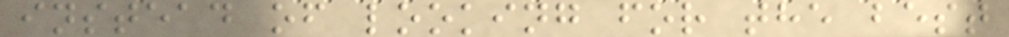instead of looking for the best
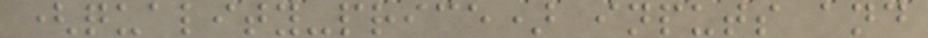(quality-price) inputs and
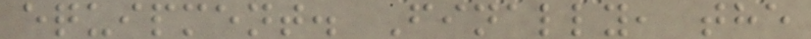equipment. Finally, the
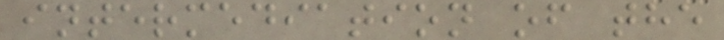intermediation of the
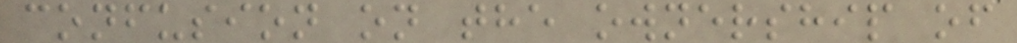confusion on the ownership of
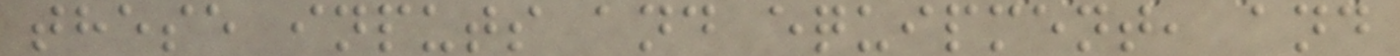these inputs and equipment, and
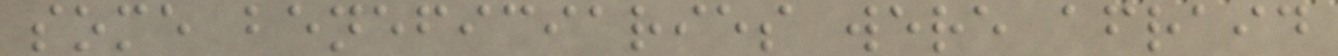some beneficiaries were afraid
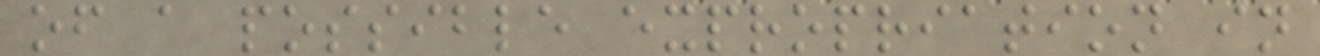of a possible expropriation in
